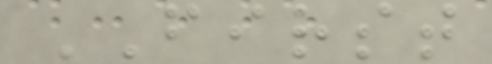FIRST
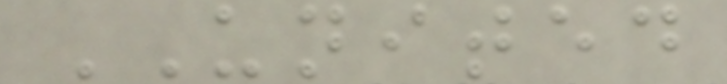UNITED
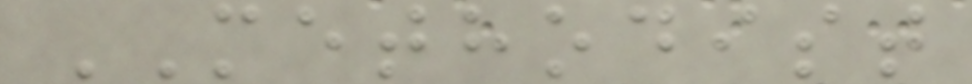METHODIST
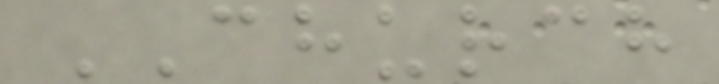CHURCH
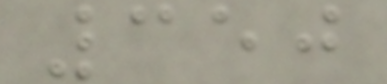350
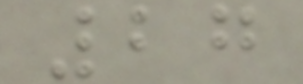27
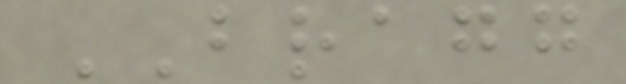BRAGG
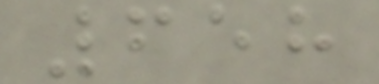658
